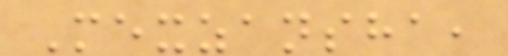Mexzansha,
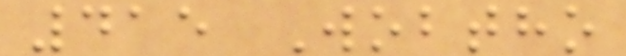415 Wobtho
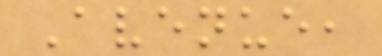Avenue,
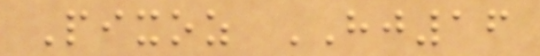Pixoz HJ16
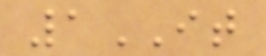1IT
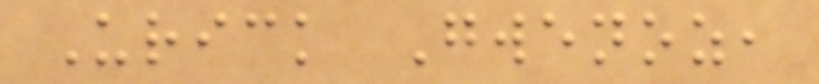Urick Gwenoz,
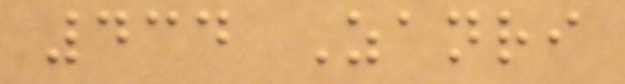434 Zanri
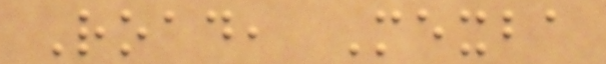Road, Mexba
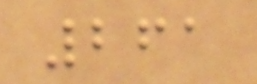261
